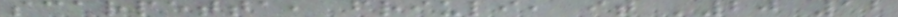scarpetta, friuli, it '20 12
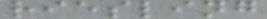riesling
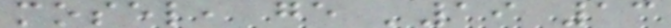mosel, ge '19 13
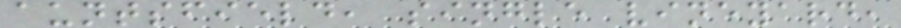auntsfield, single vineyard,
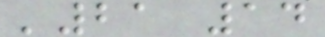'21 14
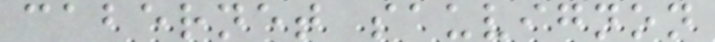cabernet sauvignon
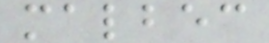malbec
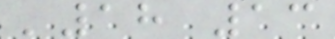'18 13
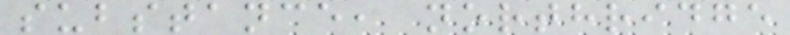substance, northridge
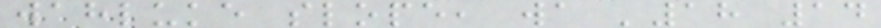wahluke slope, wa '18 14
